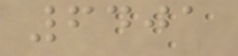6401
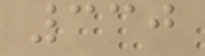330
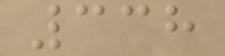338
